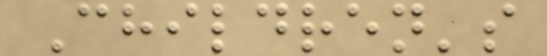Children's
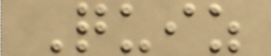Quiz
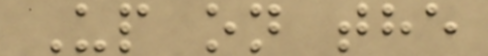Up on the
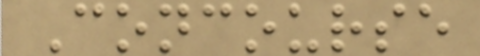Concourse
